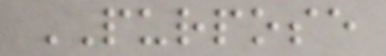PURPOSE
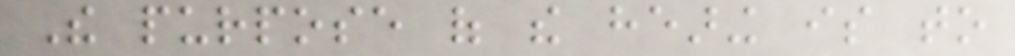The purpose of the hearing is to
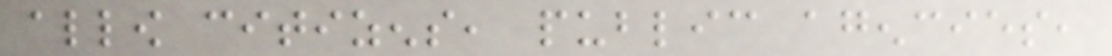allow citizens, public agencies,
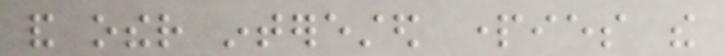and other interested parties the
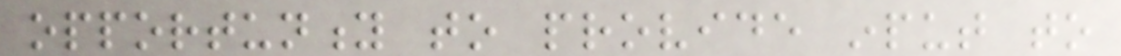opportunity to provide input to
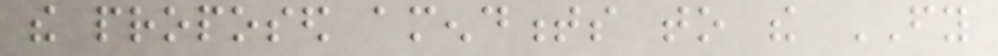the proposed amendments to the FY
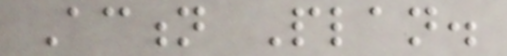Action Plan.
